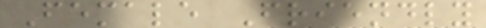Female Friendly
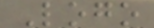Logo
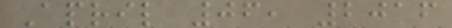April 06, 2016
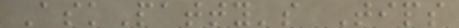AskPatty's Tips
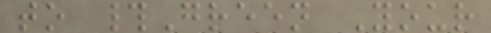to #Green Your
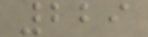229
